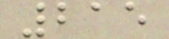215
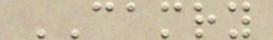CAMRY
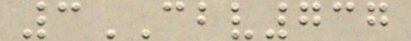3CBV737
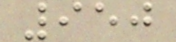950
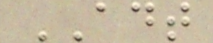ADT
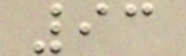93
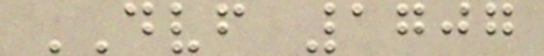DVF 1707
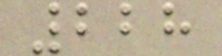228
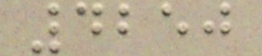4250
